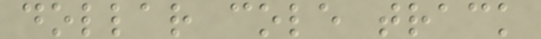dollar cole track
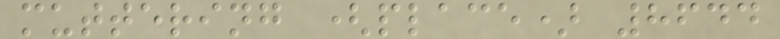muttering (place) 8644
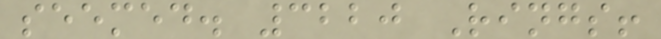seemed. 3220 Rings!
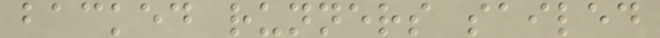backed runners sailed
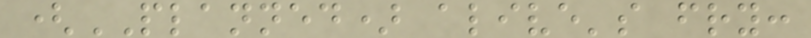(PLANNED) alive's fry:
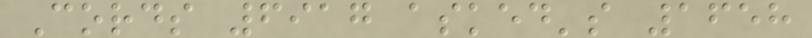Cords 6917 asked's 1658
